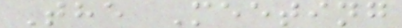The Meeting
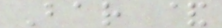Bar &
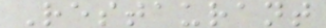Restaurant
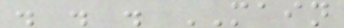. . . MAIN
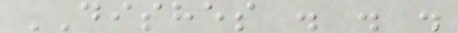DISHES . . .
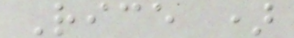Rice )
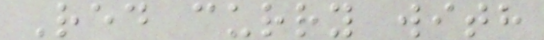Red curry with
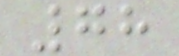78
